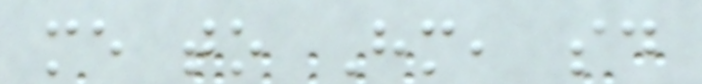me to Him, said
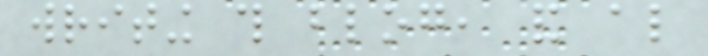writing this blog, and also
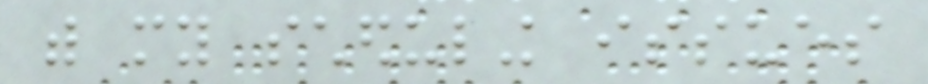with my scheduling issues
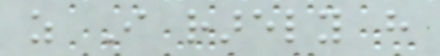as I rarely have
